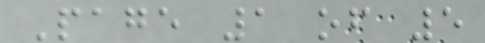Page 1 of 5
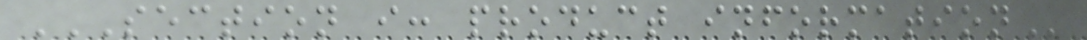SECTION I: PRODUCT INFORMATION
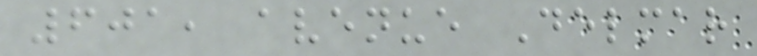601, avenue Delmar
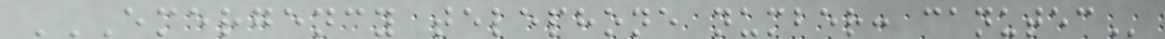EMERGENCY TELEPHONE NUMBER: CANUTEC
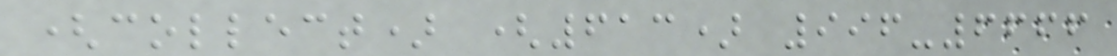(collect) (613) 996-6666
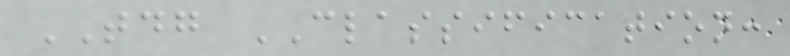TDG CLASSIFICATION:
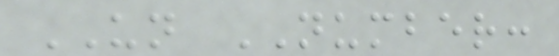UN NUMBER:
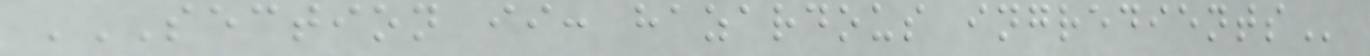SECTION II: HAZARDOUS INGREDIENTS
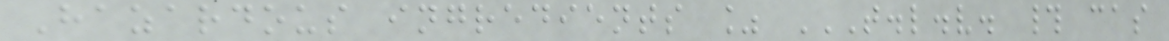Hazardous ingredients % T.L.V. # CAS
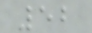52
